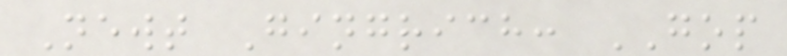Newt Gingrich: GOP
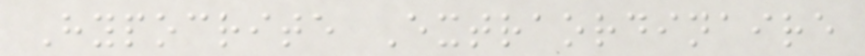Hypocrite Extraordinaire
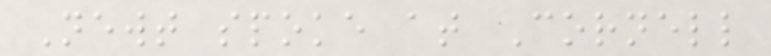Newt spoke at Cornell
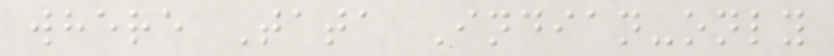where Tata Indian-only
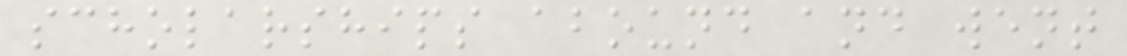scholarships abound and went
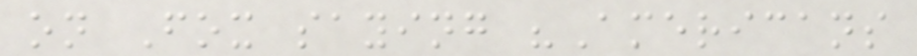on Fox saying "Americans
